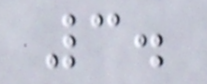3.
